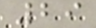29
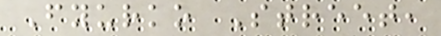Fyurko Street,
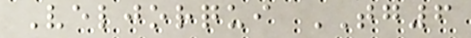Veljorqui TG6
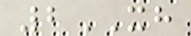2XH
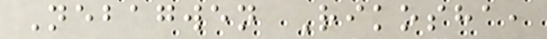Nebagwen Rikosha,
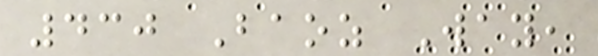430 Baoz Way,
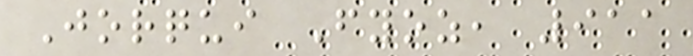Jorqui Fyoz, 911
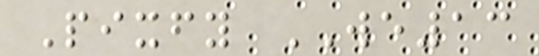Pixfy WE13
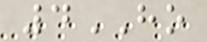4HO
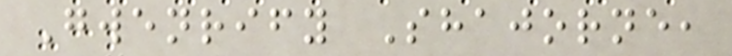Gwenrify Shajorne,
